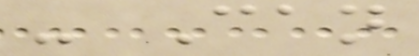- Can
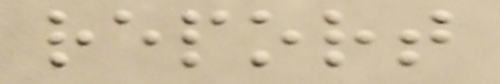report
